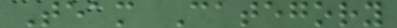Team Category
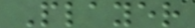Player
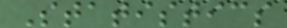Statistics
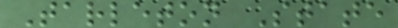Tarleton State
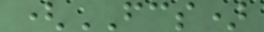(FCS)
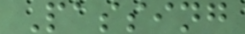Passing
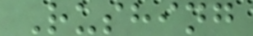Rushing
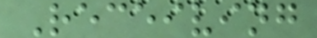Receiving
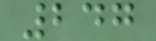247
